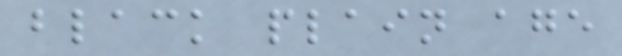black plain age
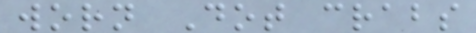worn Dot crabs
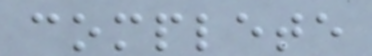complete
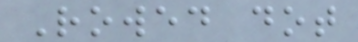Rowed dot
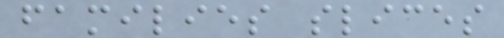families slices
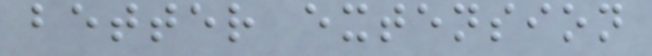better extension
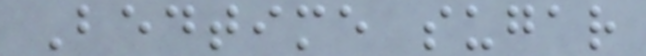Bedtime sugar
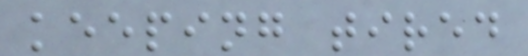keeping tired
